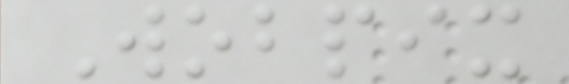Wobpix
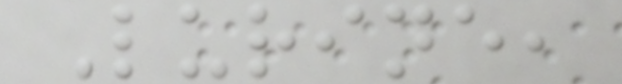Lurine,
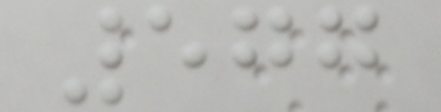577
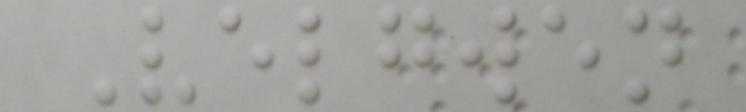Velgwen
